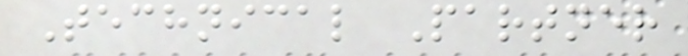Technical Partner
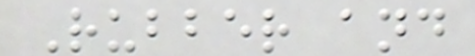Rubber and
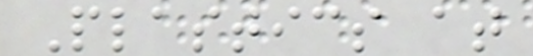Plastics at
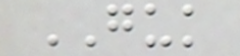GUK
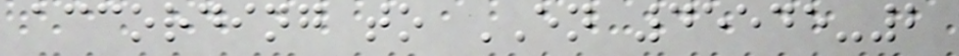according to EN 45545-2
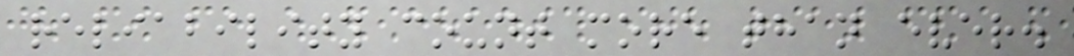reliability count more than ever.
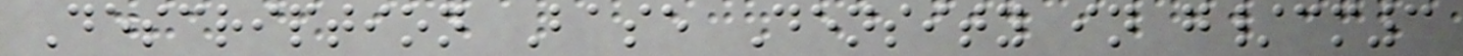Description Base Density in g/cm3
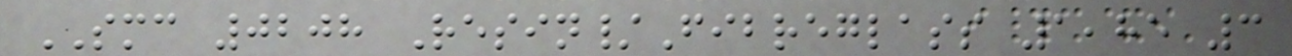SMC 0208 Resin/Fibreglass 1,85 3
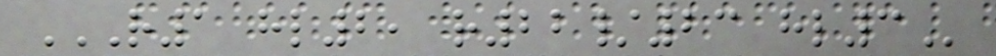R1 HL2, R22/23 HL3
